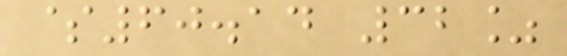$60.14 32%
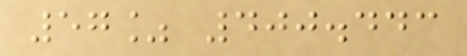57% 400.443
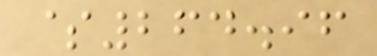$264.96
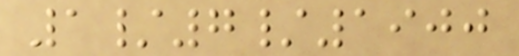1/7/1900
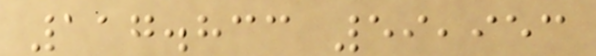117.833 59,953
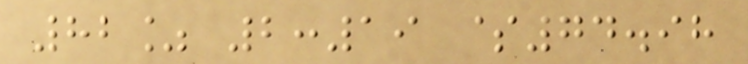82% 2:19 $74.98
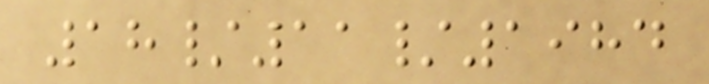18/11/1984
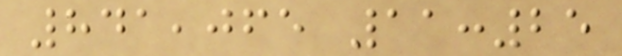841,065 11:25
